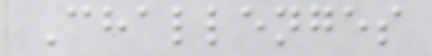Challenges
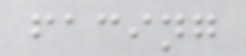facing
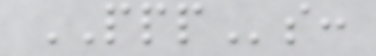PPPs:
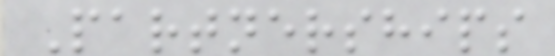Partnerships
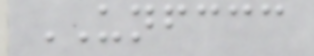UNFCCC
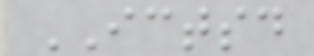ICTSD
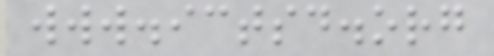www.ictsd.org
